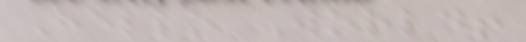Hello World!
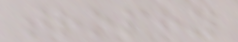trophy
